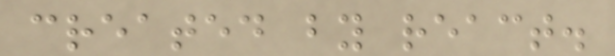created by react.
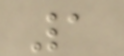1
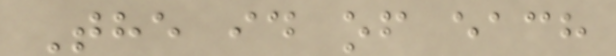The id of each
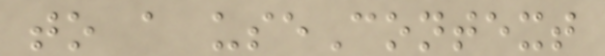to a useContext
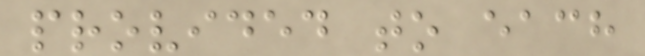provided to each
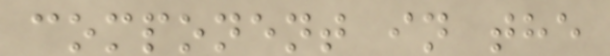component in the
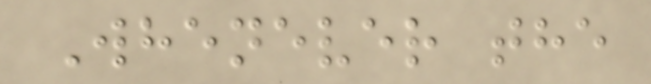Whenever the
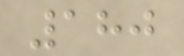180
